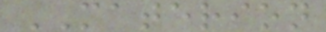MATERION
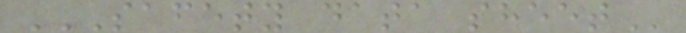SAFETY DATA SHEET
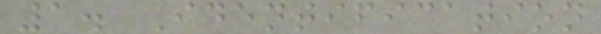1. Identification
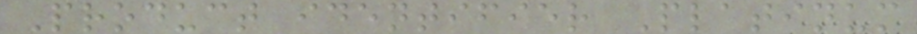Product identifier Platinum
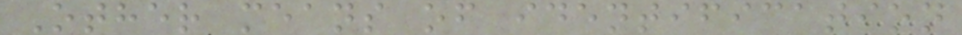Other means of identification
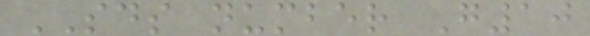SDS number G10
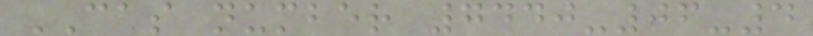CAS number 7440-06-4
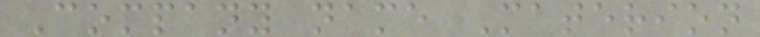Company name Materion
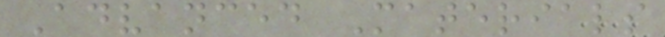Advanced Materials
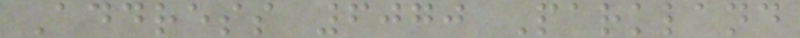Address 6070 Parkland
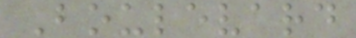Boulevard
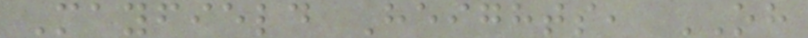Mayfield Heights, OH
